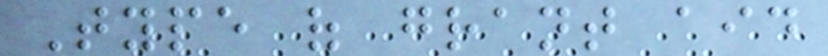Type of grant aid
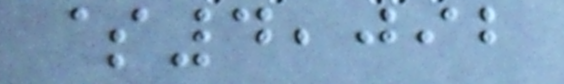$4,092
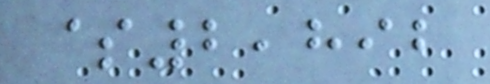$2,892
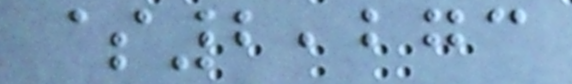$2,273
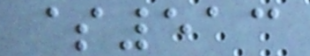$513
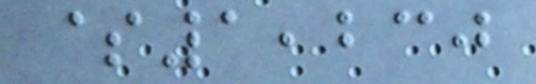$1,230
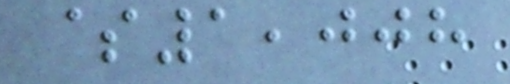$1,008
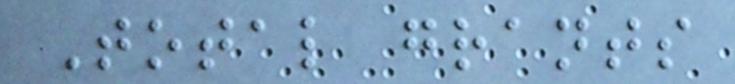Total grants
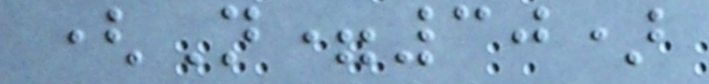(N=30)
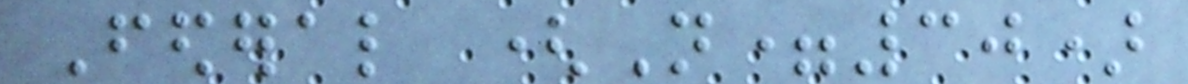Federal (N=30)
